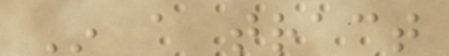In a tract
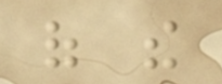of the
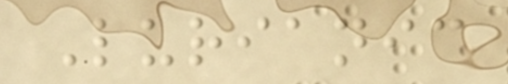Lurianic
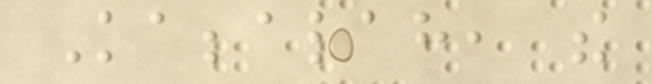Kabbalah, the
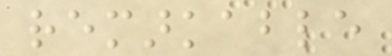remarkable
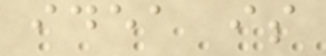idea is
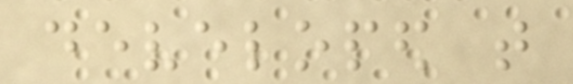developed that
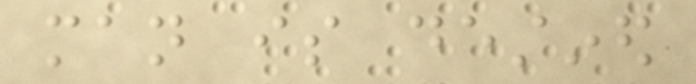man is destined
